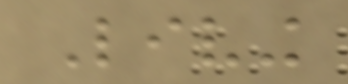Living
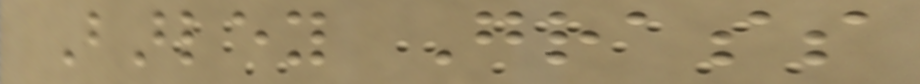Barley Grass
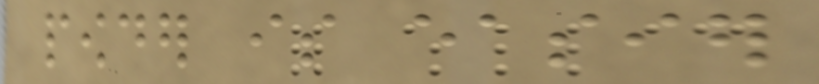powder is easier
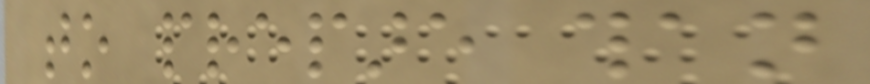to prepare than
